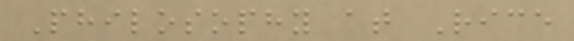Philosophy at Rice
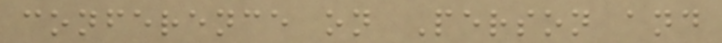conference on Person and
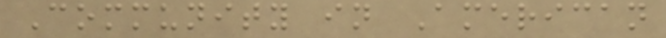Community in American
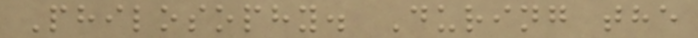Philosophy. During the
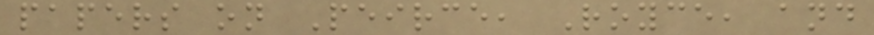papers on Peirce, Royce, and
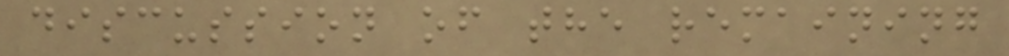discussion of the remaining
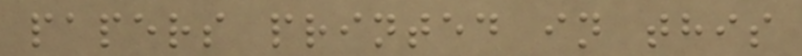papers printed in this
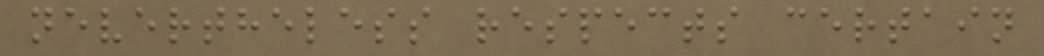nevertheless respects certain
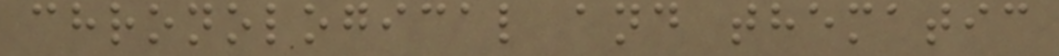chronological and thematic
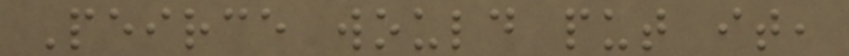Peirce would put it,
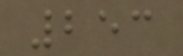253
